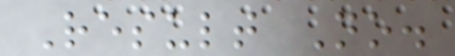Result No.
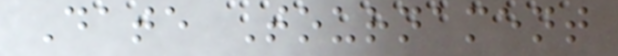Date Tournament
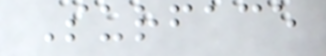Surface
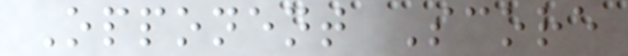Opponent Score
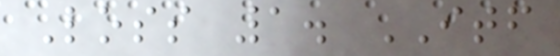Loss 1. ITF
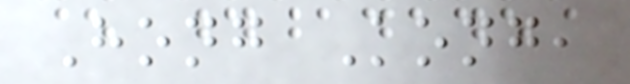Hong Kong,
